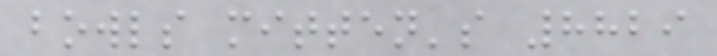bowls mitten's 8829
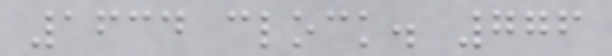1634 clock. 776
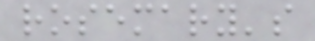rosemary's
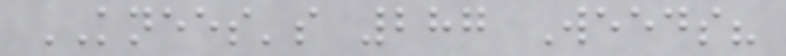KNEES's 287 Weeds?
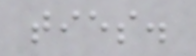ties.
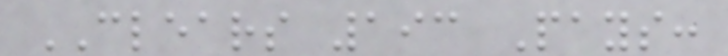CLEARS 193 Pays:
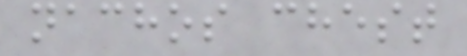nachos chest
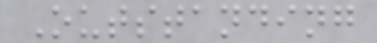Outstanding
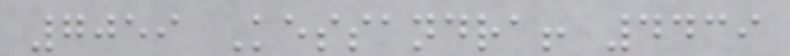7059 Kessandra! 4439
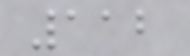112
